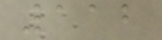112
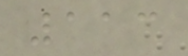113
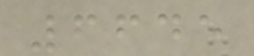6645
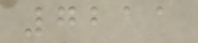7211
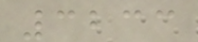3233
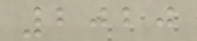2020
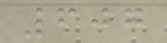607
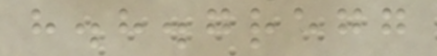h.h.gregg
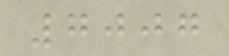7007
